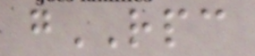gRPC
